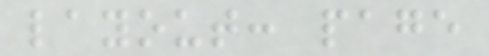layout: page
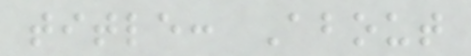title: About
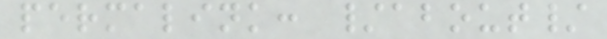permalink: /about/
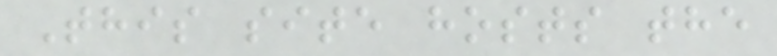This site hosts the
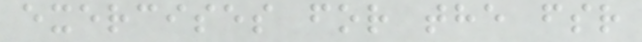exercises for the fsr
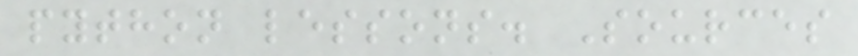python lessons. Sources
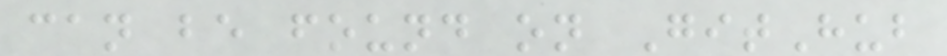can be found on GitHub
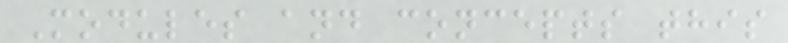Modules and concepts this
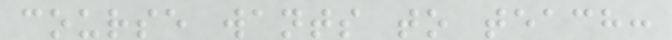course wants to teach:
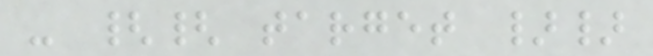- {{ target }}
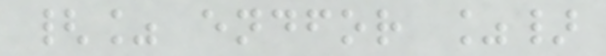{% endfor %}
